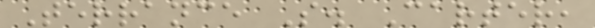Terrance S. Carter,
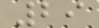29
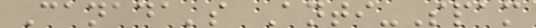Canada's Anti-Spam
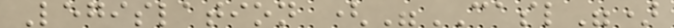Legislation ("CASL")
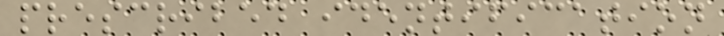prescribed identification
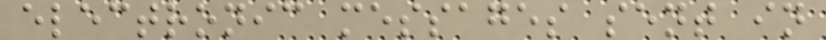electronic messages sent in
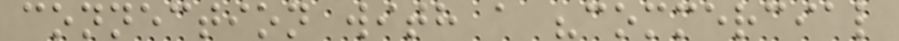connection with a "commercial
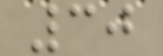30
